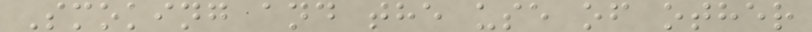Smoking and the use of other
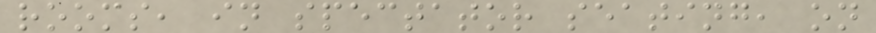rooms, in spectator seating, on
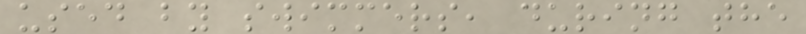used by swimmers, during the
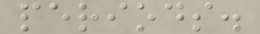periods.
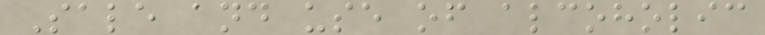Sale and use of alcoholic
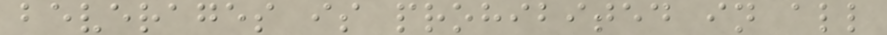beverages is prohibited in all
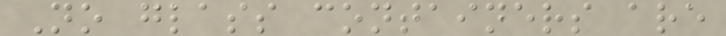No glass containers are
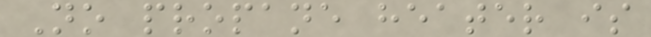No propane heater is
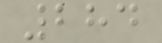284
